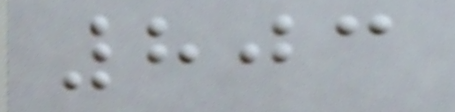803
